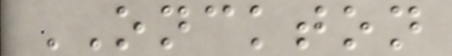ONCKTON
